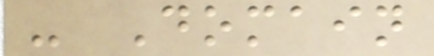- Domain
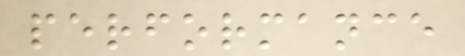performance
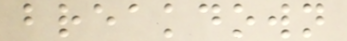breakdown
